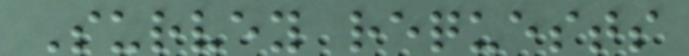Survey requests
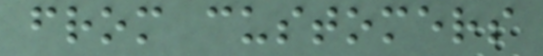from customers
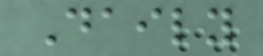Daily
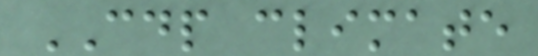CDP climate
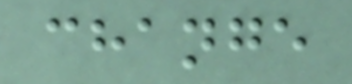change
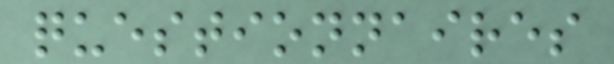questionnaires
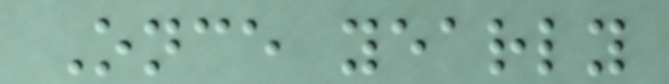Once yearly
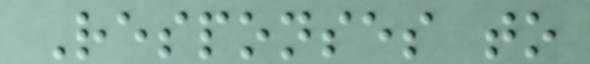Responses to
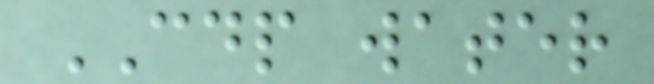CDP water
